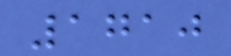1710
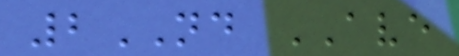2ND AVE
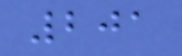201
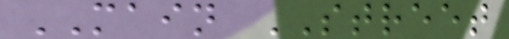MAIN STREET
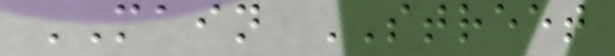MAIN STREET
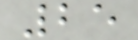25
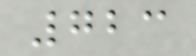723
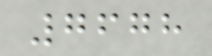7678
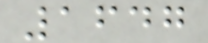1647
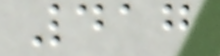417
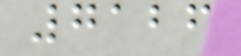7126
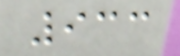933
